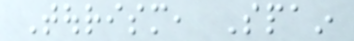Tourism, Spain
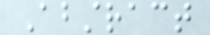Abstract
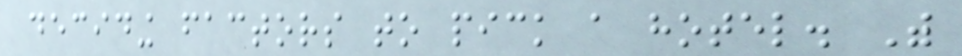deciding factors to pick a hotel. With
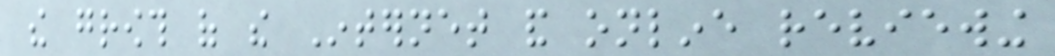the growth of the Internet and online reviewing
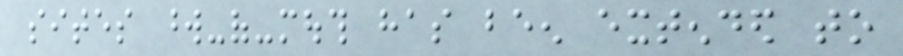sites word-of-mouth has been extended to
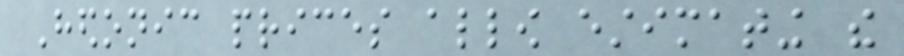Hedonic prices allow estimating the
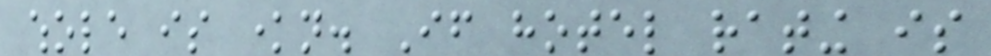whole is known. If hotel rating is
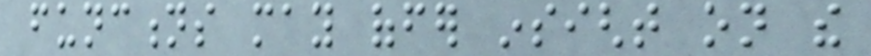functions may offer insight on the
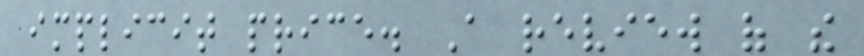implicit price. A review of the
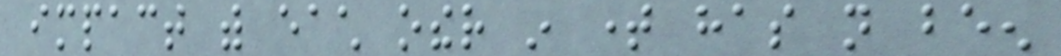impact with each other in time has not been
